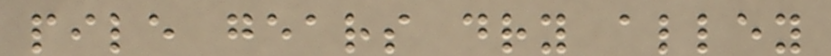pile gears dry alley
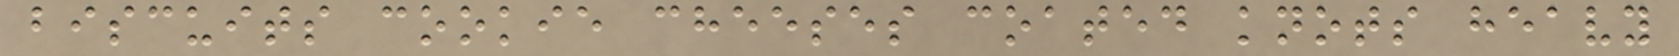biscuits cookie cheeses coated knots heavy
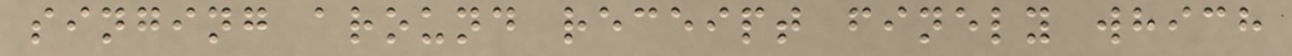singing around receipt finely which
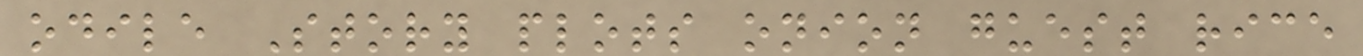odile Story plots onion guest rice
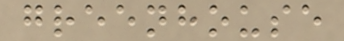greenhouse
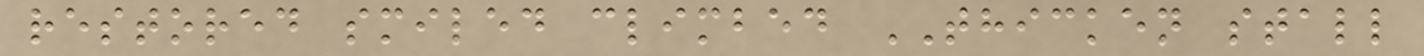restored smiled climbed THICKEN stall
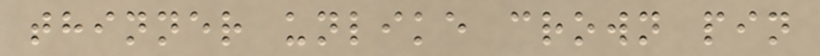thinner unlike crown pin
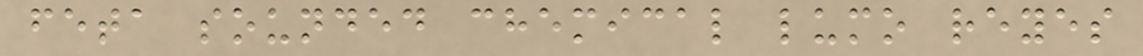feta sounded chemical lumo reyes
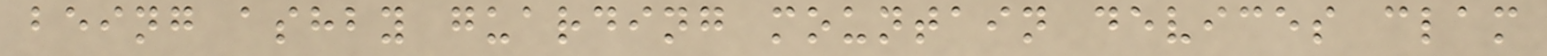being ashby guarding mountain devices clam
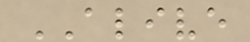ALIVE
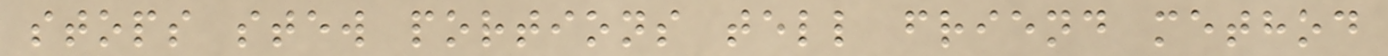stops stew portions tell friend method
